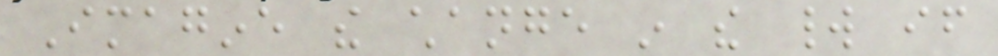Imagine the change in the world if
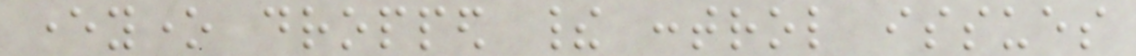everyone dropped their control issues
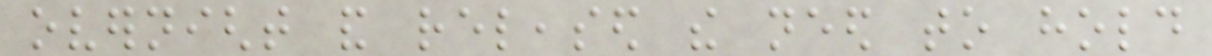overnight and released the need to hold
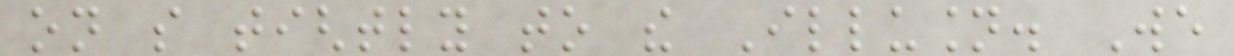on so tightly to the Illusion. We
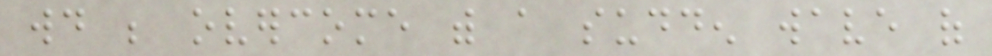would be overcome with a sudden wave of
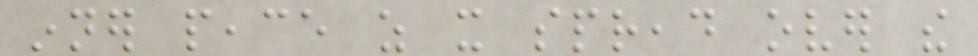inner peace as it spread over the
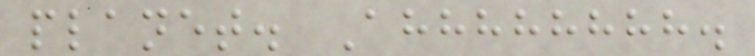planet. Ahhhhhhhh.
